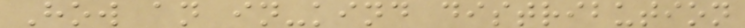How an in-kind distribution
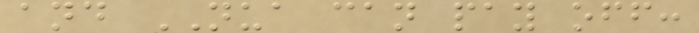and NUA can pay off:
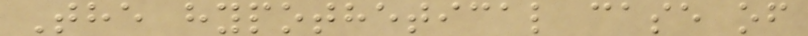The hypothetical case of
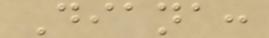Diana:
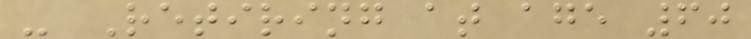- Retiring at age 60
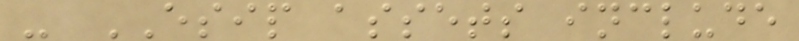- ESIP assets include
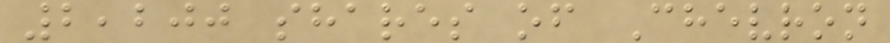2,200 shares of Chevron
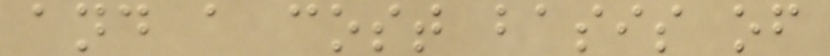and a cost basis of
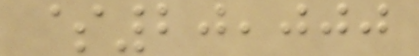$20,000
